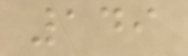149
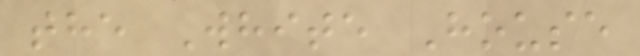the White House
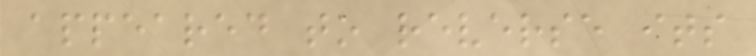appeared to reverse its
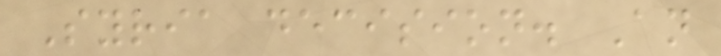Syria decision. An
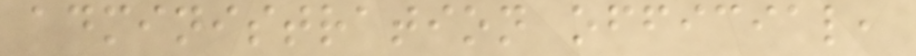administration official,
